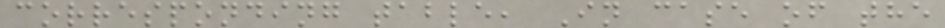corresponding table, In case of the
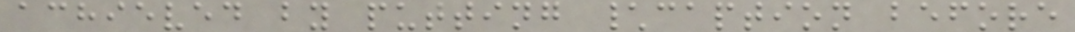achieved by putting \caption before
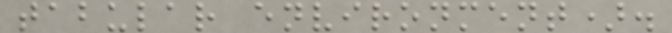tabular environment).
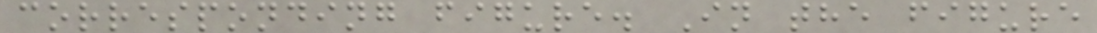corresponding figure. In the figure
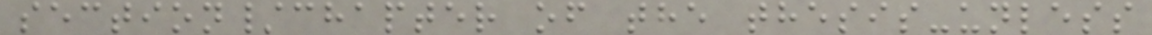section/chapter of the thesis-unless
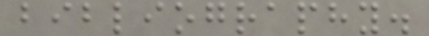bibliography.
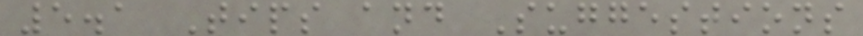5.1 Tips and Suggestions
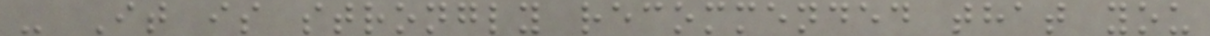- It is strongly recommended that you
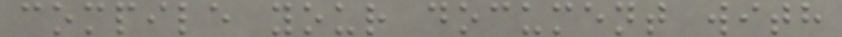compile your document with
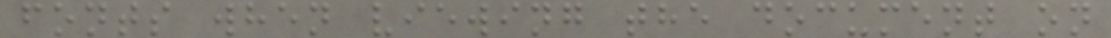fonts when viewing the document on
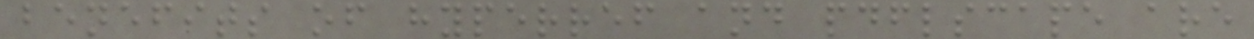benefits of hyperref and pdflscape are
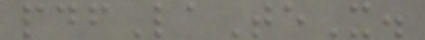pdfLaTeX.
